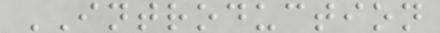INTRODUCTION
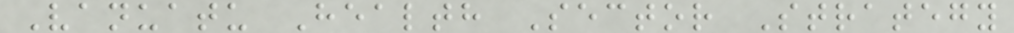Vanuatu Health Sector Strategy
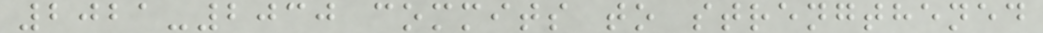2021-2030 commits to strengthened
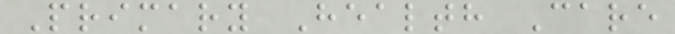Primary Health Care
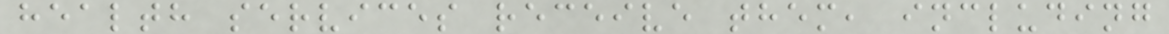health services receive them, including
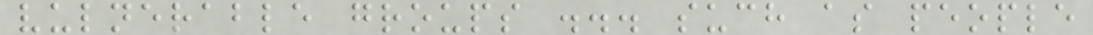vulnerable groups ... such as people
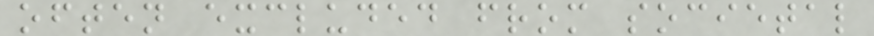often excluded from societal
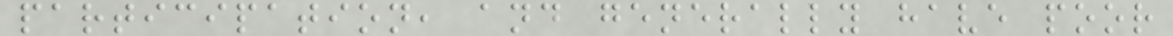participation, and generally have poor
